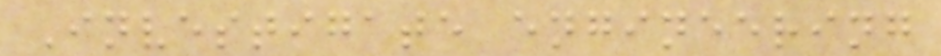Investigate engineering
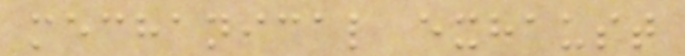mechanical exhaust
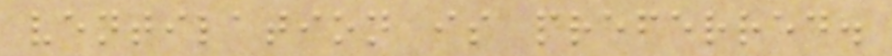ventilation is preferred.
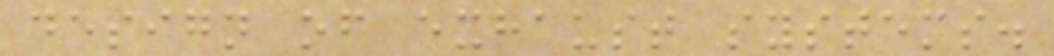design of exhaust systems.
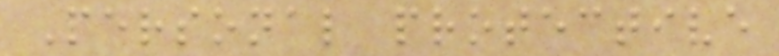Personal protective
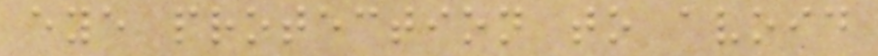eye protection to avoid
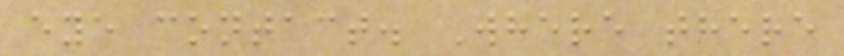eye contact. Where there
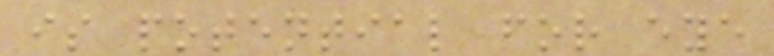is potential for eye
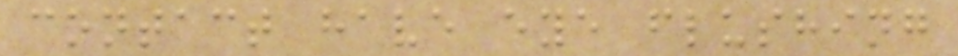contact have eye flushing
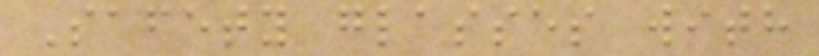Safety glasses with
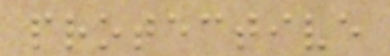protective
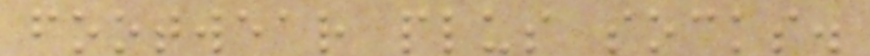footwear plus socks.
